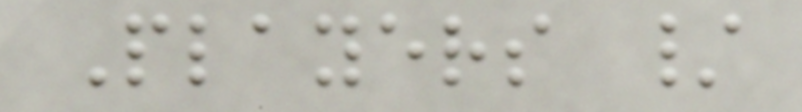Players /
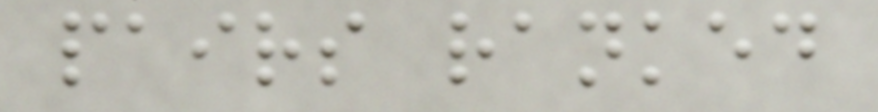pairs ranked
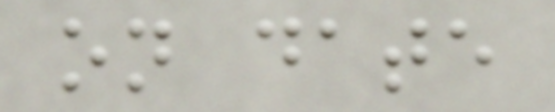on date
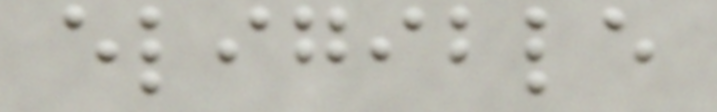eligible
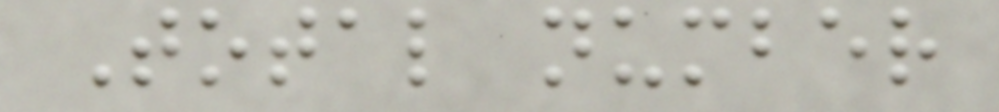Total number
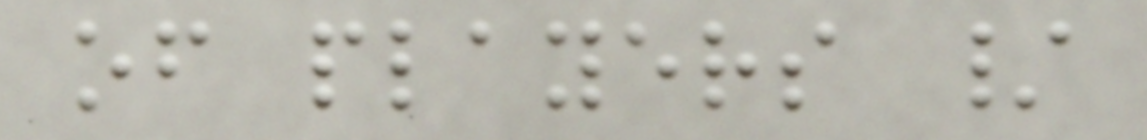of players /
